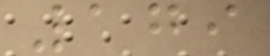179
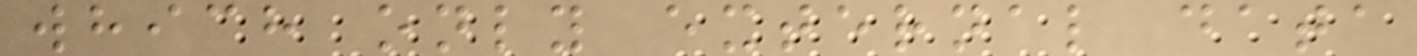which only external data
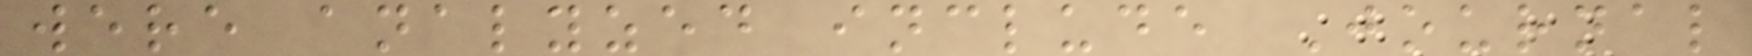were analyzed include Journal
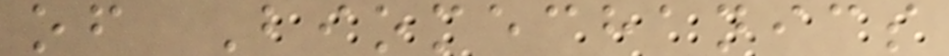of Biomechanics
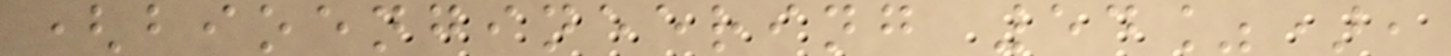(bioengineering 54%),
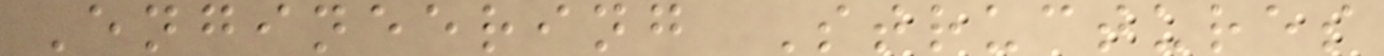Engineering Structures
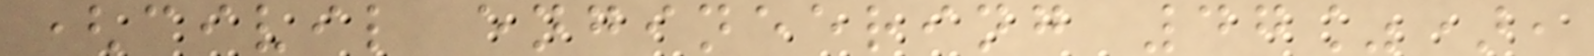(civil engineering 47%),
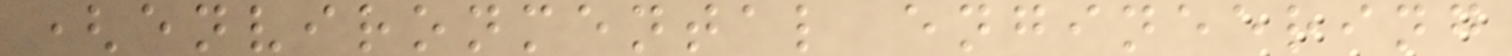(environmental engineering
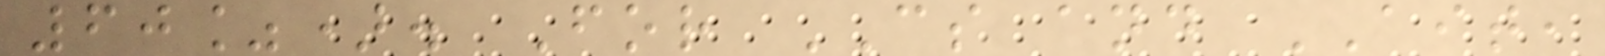60%). For CS and AIT,
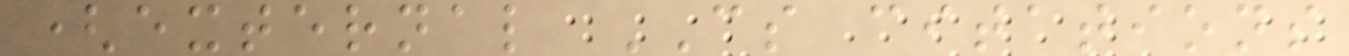(external CS citations
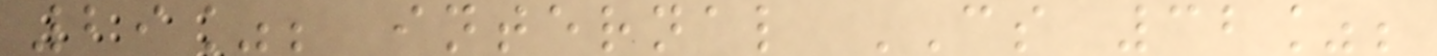29%; internal CS 32%;
